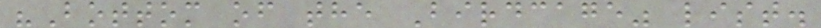"Bottom of the Birdcage" list.
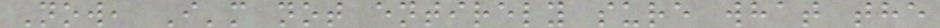Now, I'm not entirely sure what the
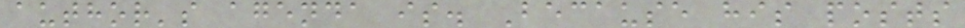author's agenda is. Because his posts
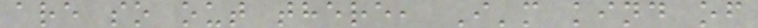are so out there, I'm kind of
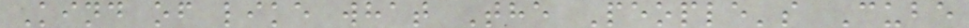Kind of like what The People's Cube
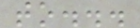to...
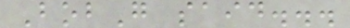BobG said...
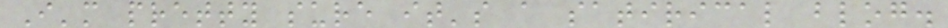I'm pretty sure it's a satirical blog.
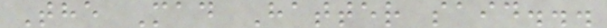The Mad Hatter said...
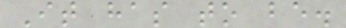It has to be.
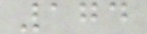174
